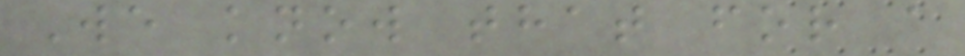We know that for a
